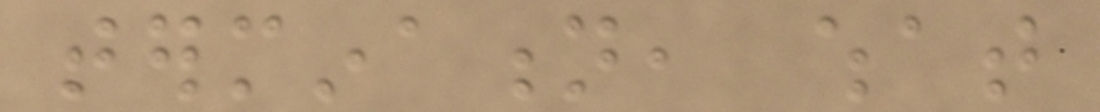termination, what
